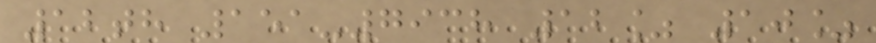12th 151-7938 12% 10%
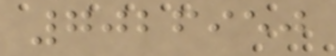7026950
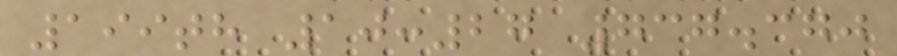199th 10:27 737.370
